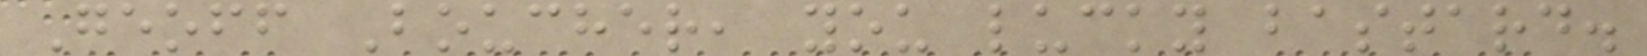Geoff Boucher, you lucky bastard.
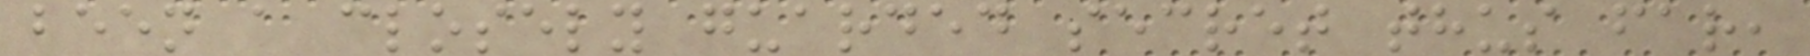been a closely guarded secret thus far,
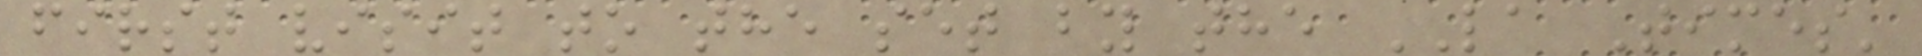first visit to the set by the LA Times'
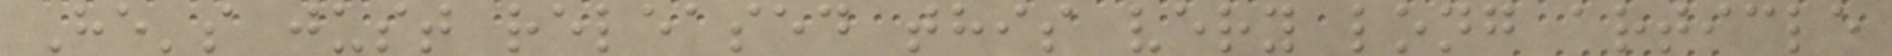He's just released this very long article
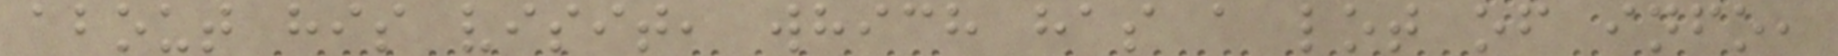about his visit, which has a lot of info,
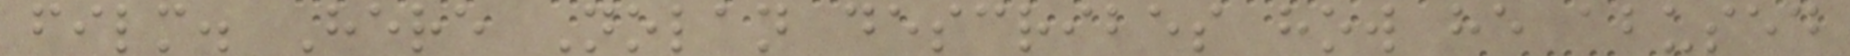film. Here Nolan describes how he abused
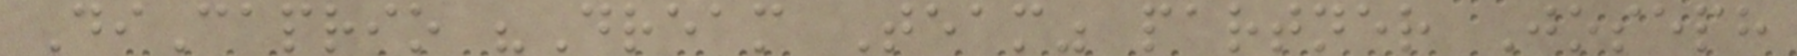DiCaprio "Dream Team" partner Joseph
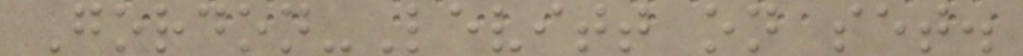Gordon-Levitt on set.
